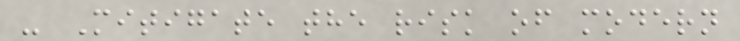- Mitigate the risk of modern
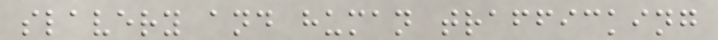slavery and human trafficking
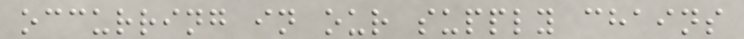occurring in our supply chains
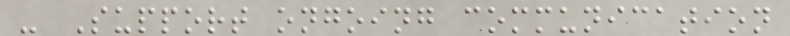- Support ongoing communication
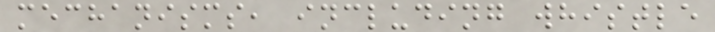mechanisms, including whistle
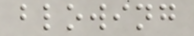blowing
